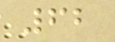62
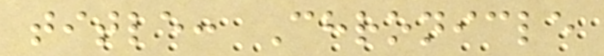title: Chronicle
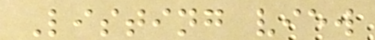Listing view
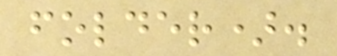folder).
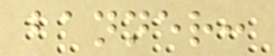banner:
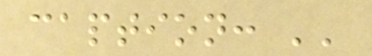caption: ''
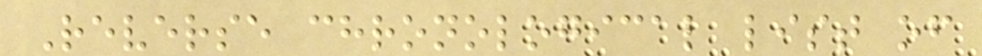Reverse chronological list of
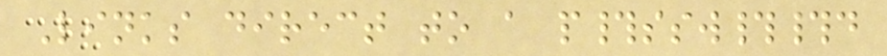Links direct to a p#ssw##d
